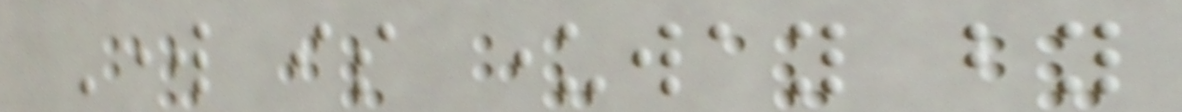Work is underway by
